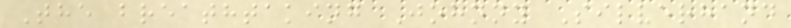The breathtaking Johnny Silverhand
